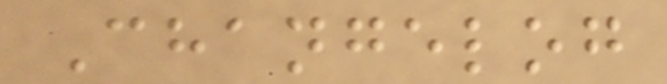Changelog
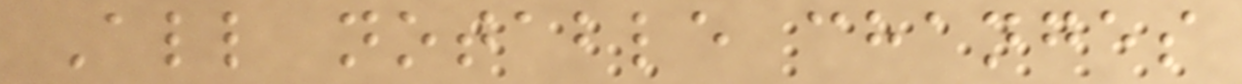All notable changes
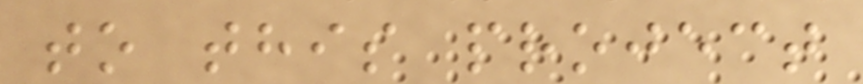to this project
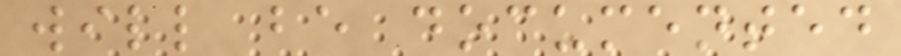will be documented
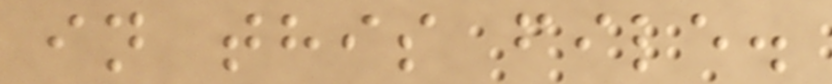in this file.
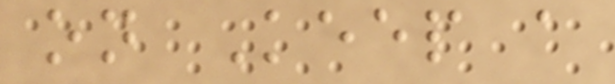on Keep a
